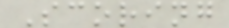Scoring
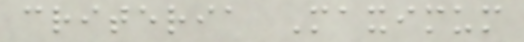criteria Maximum
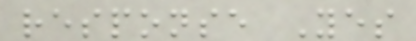response Yes
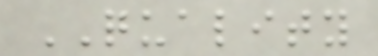QUALITY
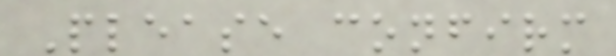Please confirm
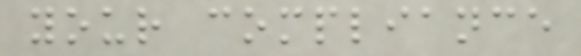your compliance
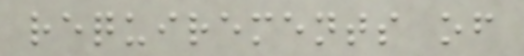requirements of
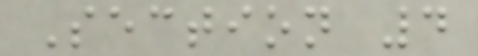Section 4
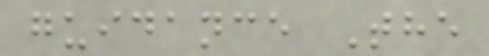guidance The
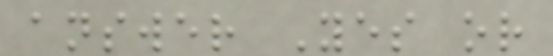answer Yes or
